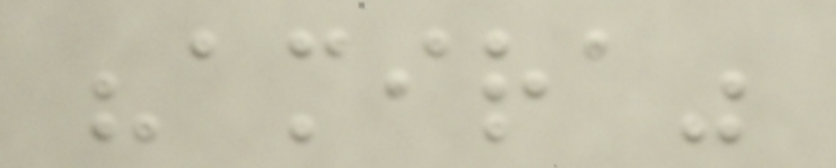"amira"
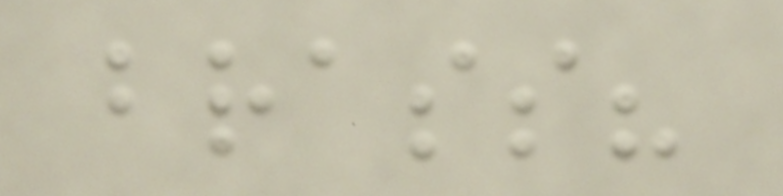brass?
